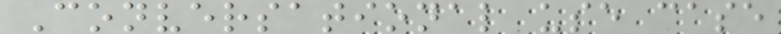Conversational use case
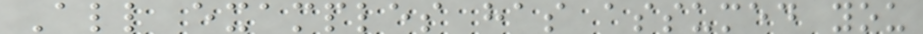All examples has assumed you
